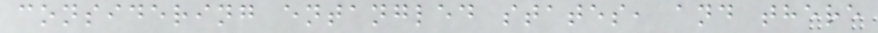considering entangled states, and there
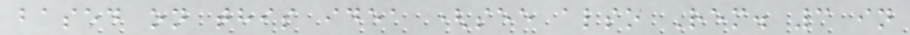based on this idea (see also Rem. 3 in
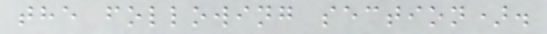the following section).
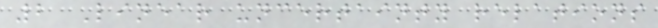2 Linear uncertainty relations
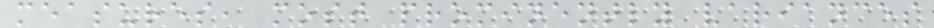measures, most prominently variances
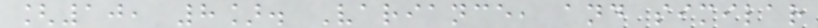[10, 8]. Variance, and similar
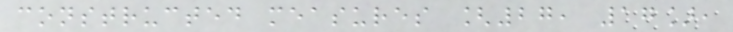constructed measures [27, 17],
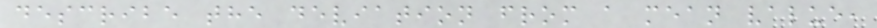describe the deviation from a mean value,
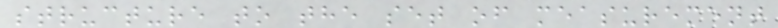structure to the set of measurement
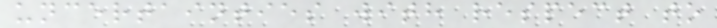uncertainties with respect to
